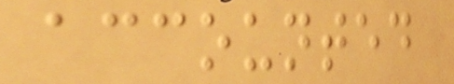accounted
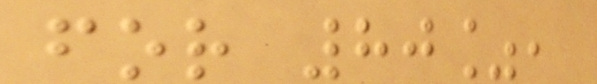for 80%,
